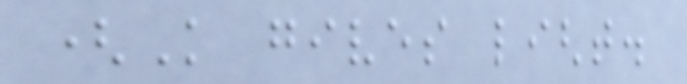(Knowledge gives light.
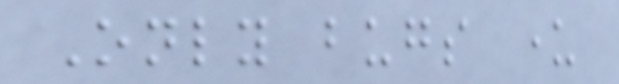Only bugs under
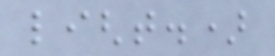light.)
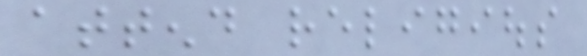attend religious
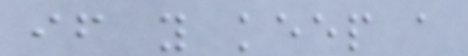if you keep a
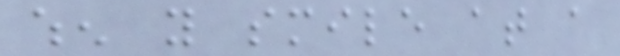when you smile at a
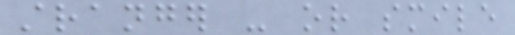stranger - or smile
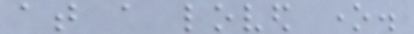at a loved one.
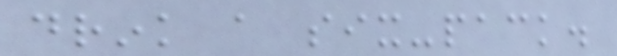drink a six-pack.
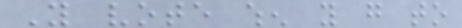You vote when you go to
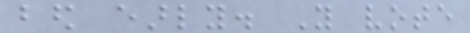bed early. You vote
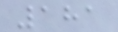181
